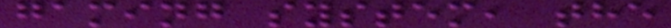gaming system, the
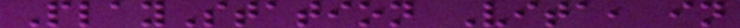PlayStation Vita, in
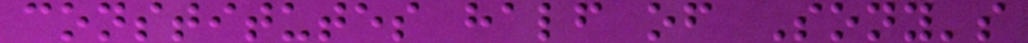constitutes half of Sony's
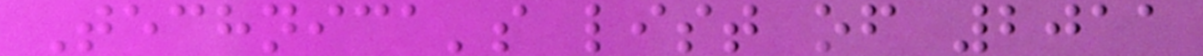Technica's list of 2011
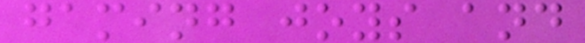gaming joys and
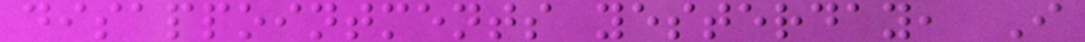disappointments yesterday, I
